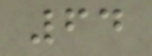64
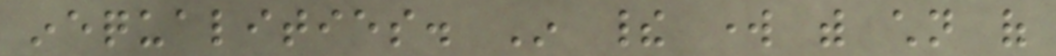inequalities. In their work with children of
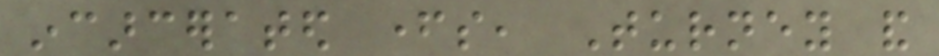incarcerated fathers, Turney and
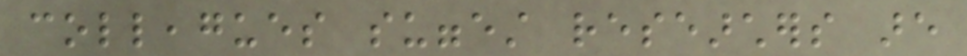colleagues suggest researchers are
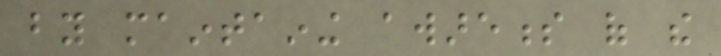by maintaining awareness of the
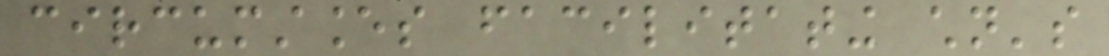circumstances facilitating children's
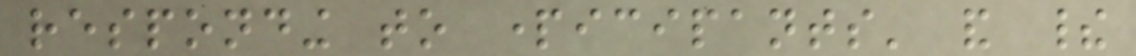responding to participants' and their
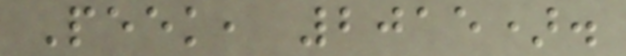Peek, 2015).
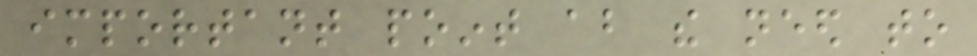important point about the need to
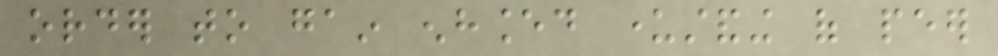order to gain enhanced understanding of peer
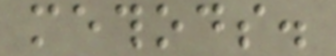methods.
